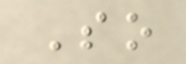So
